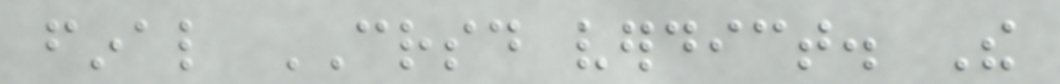final CRSD verdict. The
